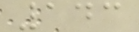143
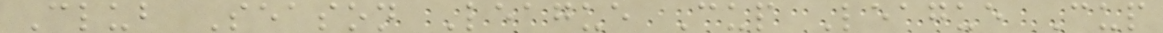Club Season League Cup League Cup
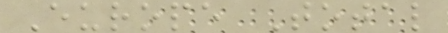Europe Total
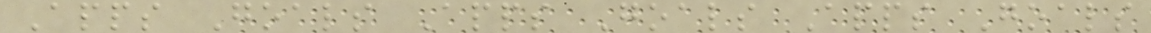Apps Goals Apps Goals Apps Goals
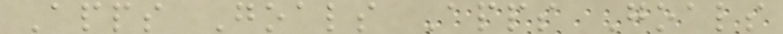Apps Goals Apps Goals
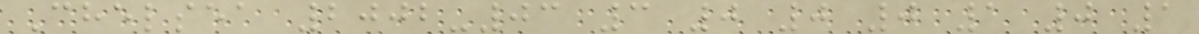Chelsea 2002-03 3 0 0 0 1 0 1
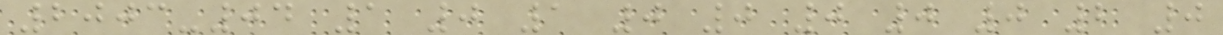2003-04 1 0 1 0 0 0 0 0 2 0
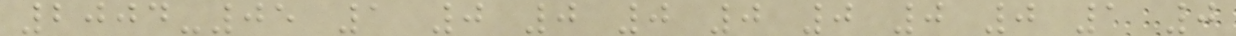2004-05 1 0 0 0 0 0 0 0 1 0
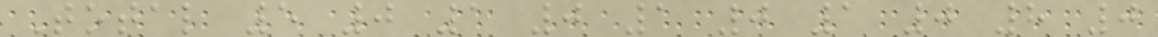Total 5 0 1 0 1 0 1 0 8 0
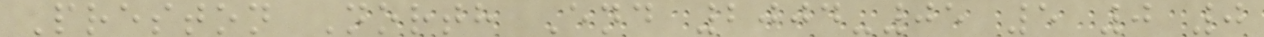Preston North End 2004-05 5 0 0
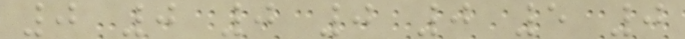0 0 0 0 0 5 0
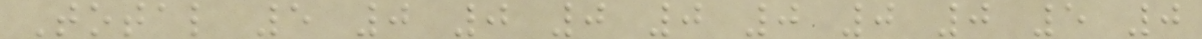Total 5 0 0 0 0 0 0 0 5 0
